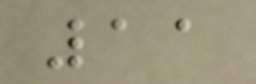11
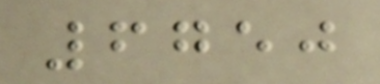6750
